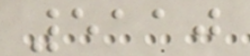5110
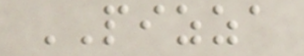PIZZA
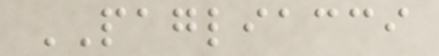PAGLIACCI
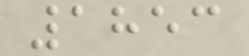1853
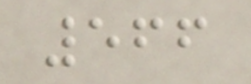566
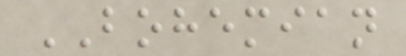BOHEMIAN
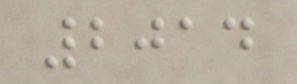2014
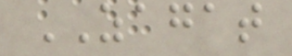ZAGAT
